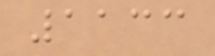1133
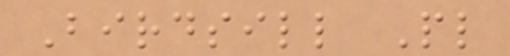Birdsill Pl
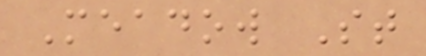Meadow St
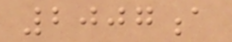2007a
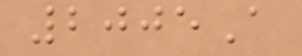2005A
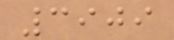3909
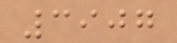3907
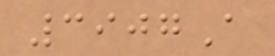3907A
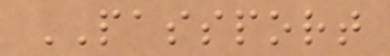PASSPORT
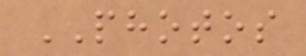PHOTOS
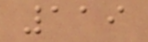119
